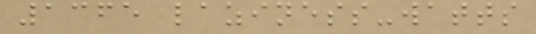1365 laziness-watts
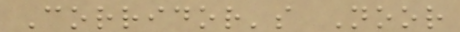Corridor's Noor
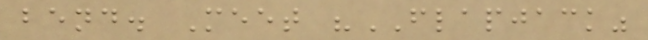bend. Meet "FLAPJACK"
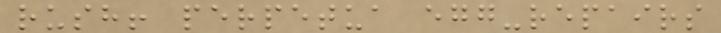rush! perpetua egg-repairs
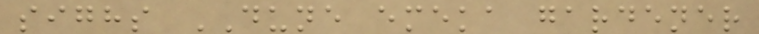sighs DUNE emeka gardener
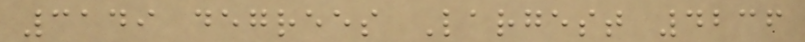3149 degrees Largest 4236
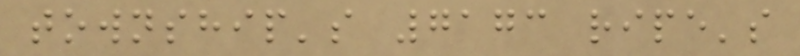township's 7173 ripe's
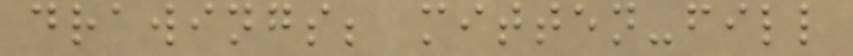drawings; mitten-fill
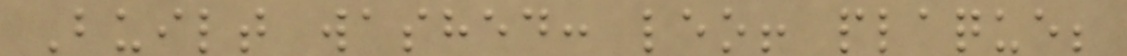Built washed: leo! plaque;
